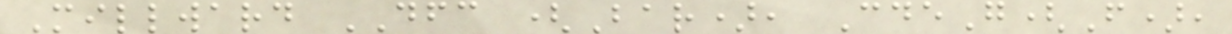Millward DFC (Bar), CdeG(F),
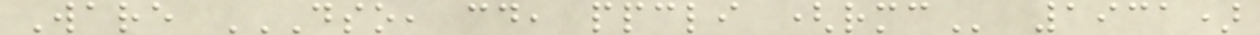Ware DSO, CD, PPCLI (RMC 1931)
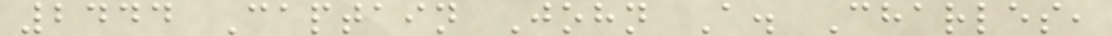2444 Captain John A. Charles,
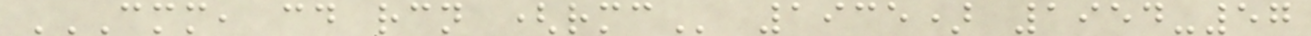CMM, CD RCN (RMC 1935) 1954-57
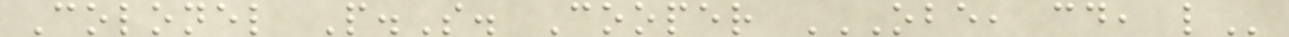Colonel P.S. Cooper OBE, CD, L
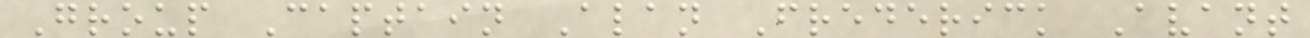Group Captain Alan Frederick Avant
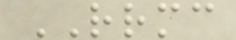RRMC
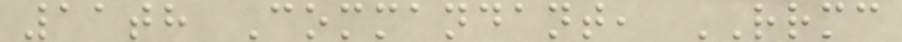11th Commandant, RRMC
